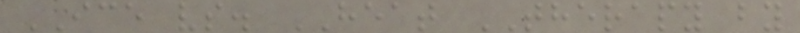ICE vs. HEAT THERAPY by
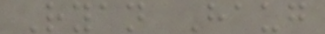Ryan Haug
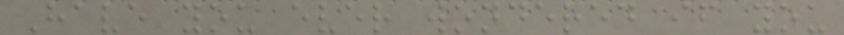Have you ever wondered if you
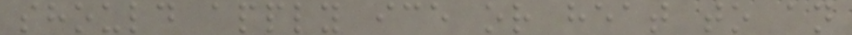should apply ice or heat to an
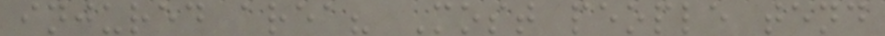injured area? Most people tend
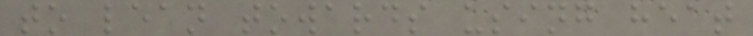to lean towards using heat
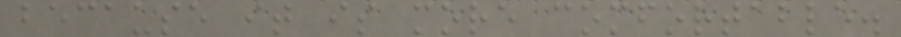because it is more comfortable.
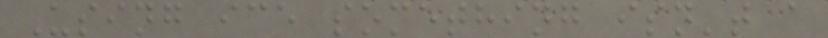Using ice something isn't a
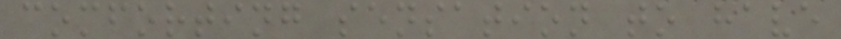comforting sensation to have
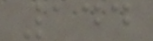144
